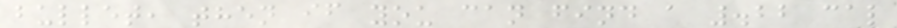bullet, then if you can find a .22 cal
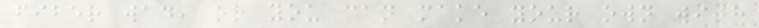fiber wad, or you can make your own with
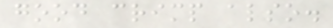good crimp also.
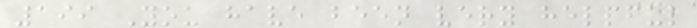199 You have been very helpful
